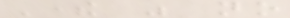There was no
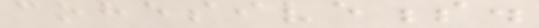cohesiveness.
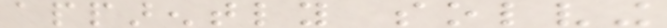apparently solving
